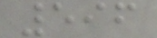596
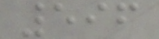596
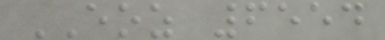EOZ 6554
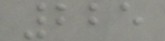225
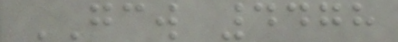GCW 4478
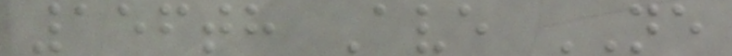156th Ave NE
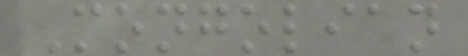Mongolian
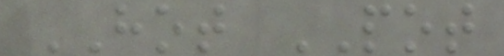HOT POT
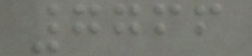7766
